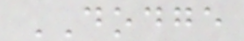DODGE
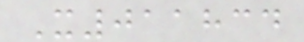X011834
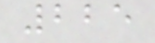225
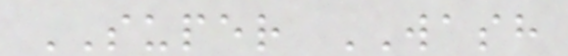SUPER WASH
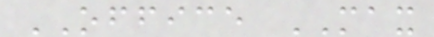OFFICE MAX
